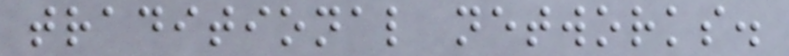traditional networks.
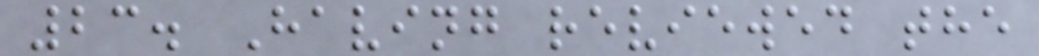23. Having reviewed the
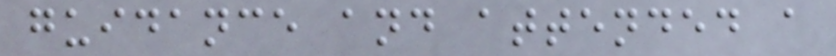guidance and attended a
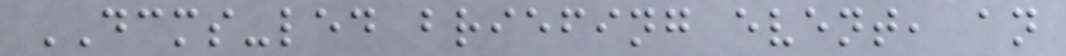DCMS-led briefing event, an
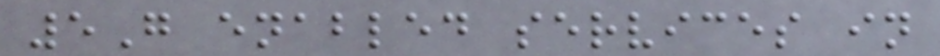5G enabled services in
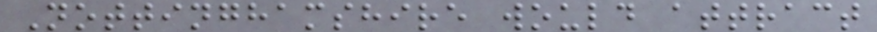Nottinghamshire would attract
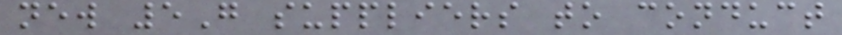new 5G suppliers to conduct
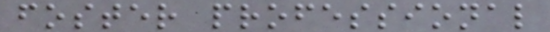foster professional
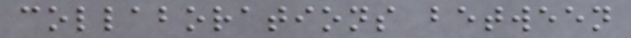collaborations between
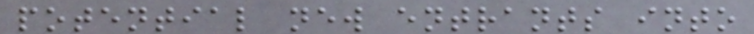potential new entrants into
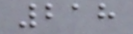218
